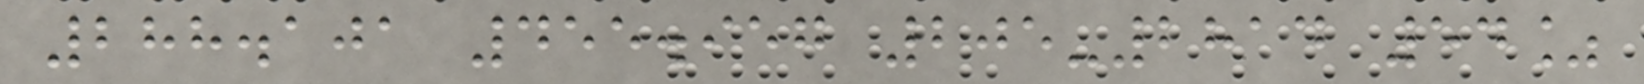288.101 455.957 205-2814 54%
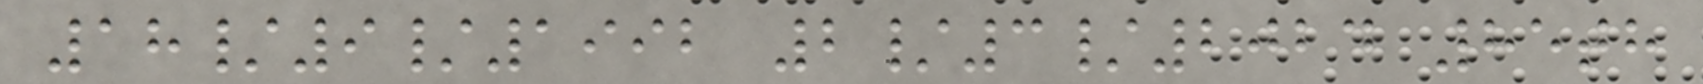18/9/1992 2/3/2024 85th
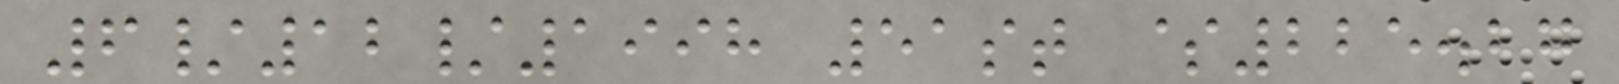6/12/1998 51st $225.27
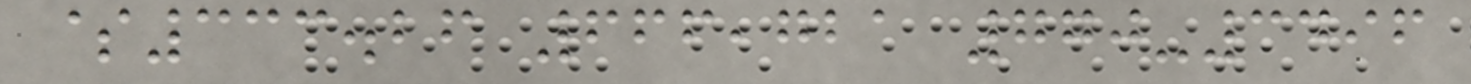$333.26 666,721 770-3496
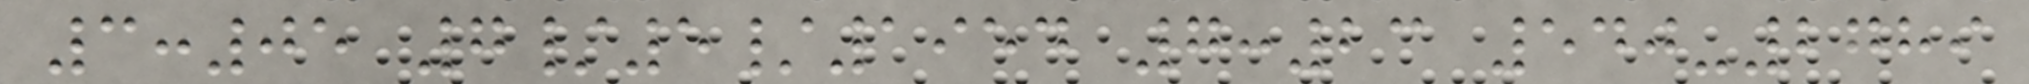3:05 7/5/1954 7:23 540-2789
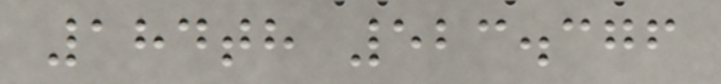184th 523.376
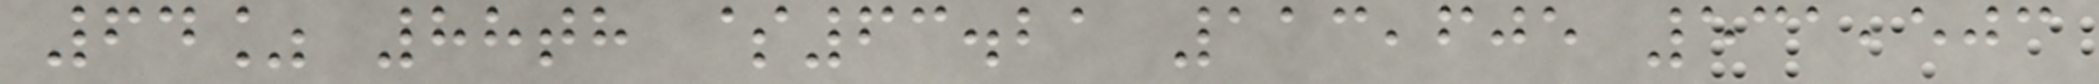64% 88th $63.21 113,605 531,503
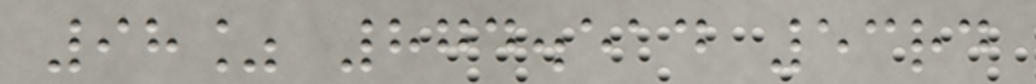98% 874.514 53rd
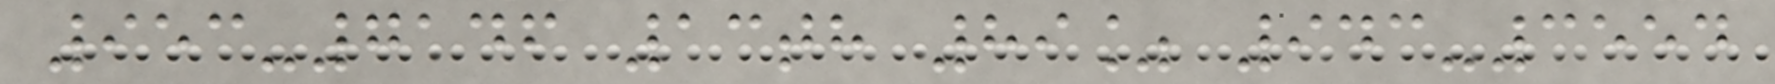953-7146 13th 89% 943-3554
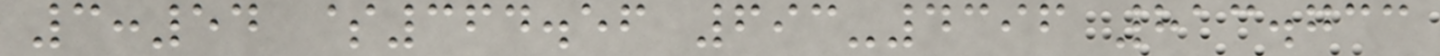3:54 $364.56 693-4396 813.733
